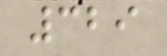329
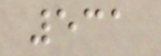531
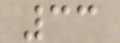33
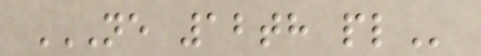NE 12TH PL
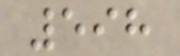598
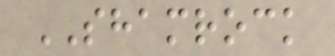SHAMROCK
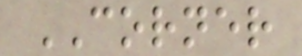CORNER
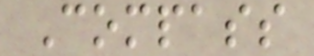Compass
